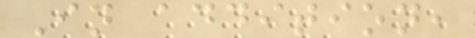In addition,
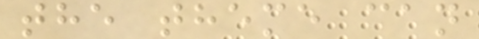the theme can
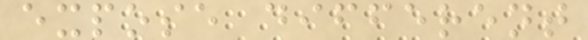expose different
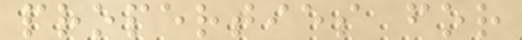properties for
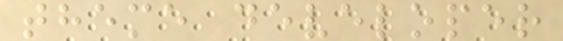theme developer
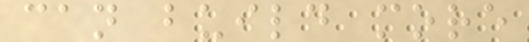can build more
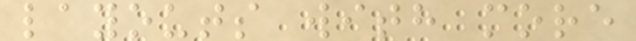layouts with more
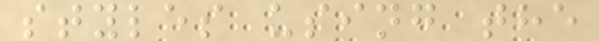styles using the
